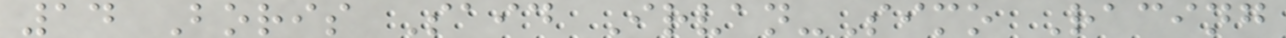14 Boris Said Irvan-Simo Racing
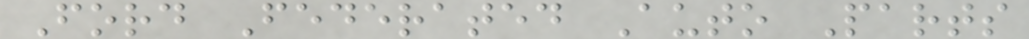Ford Federated Auto Parts
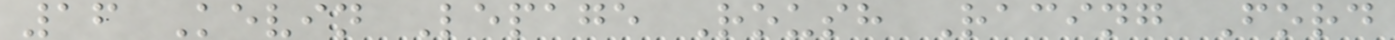16 Kevin Lepage Roush Racing Ford
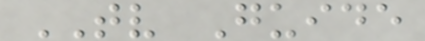TV Guide
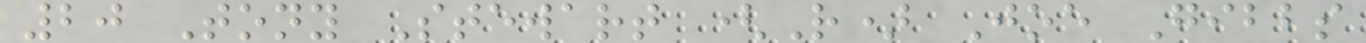20 Tony Stewart (R) Joe Gibbs
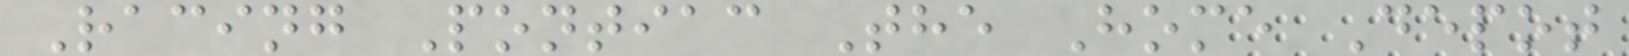Racing Pontiac The Home Depot
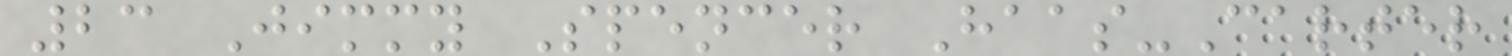23 Jimmy Spencer Haas-Carter
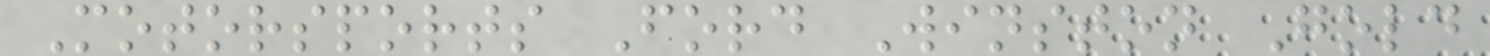Motorsports Ford Winston Gold
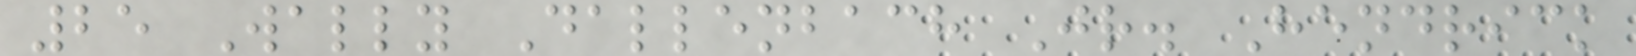25 Wally Dallenbach Jr. Hendrick
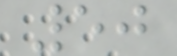50
